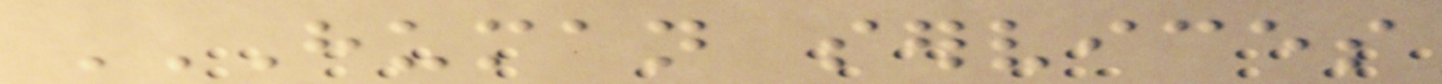HUMAN SERVICES
